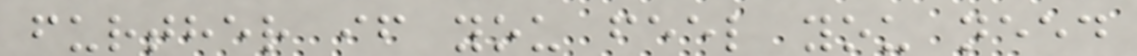further if you feel you need
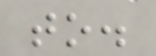to.
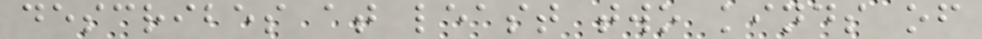describes at least two kinds of
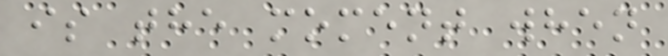is the moment when
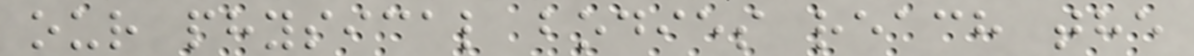our physical bodies reach the
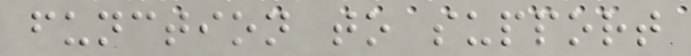function to support
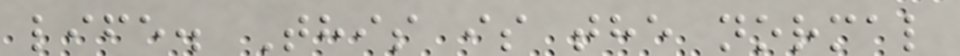life. This is the normal
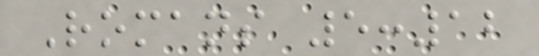Romans 5:12
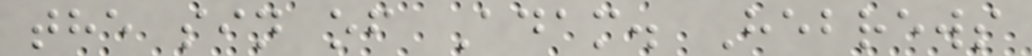the sin of Adam. Hebrews
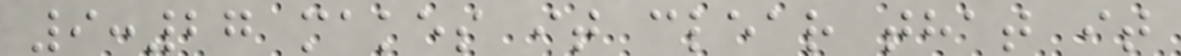9:27 makes it clear that it
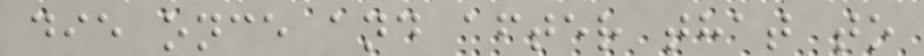die once and after that to
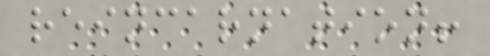reincarnation!
